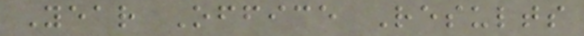Year Office Results
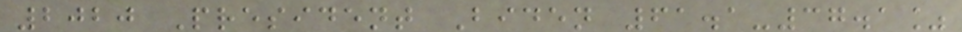2020 President Biden 61.1-37.1%
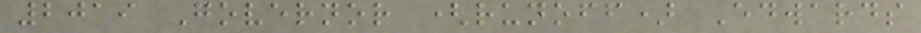2019 Governor (runoff) Edwards
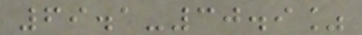69.1-30.9%
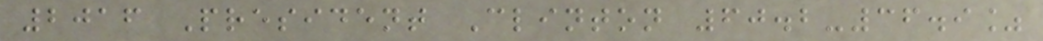2016 President Clinton 60.2-36.9%
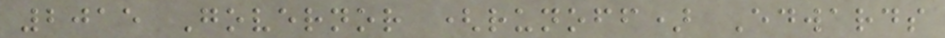2015 Governor (runoff) Edwards
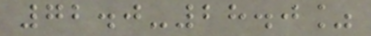72.0-28.0%
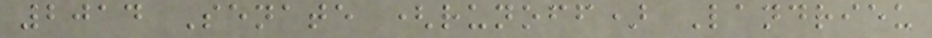2014 Senate (runoff) Landrieu
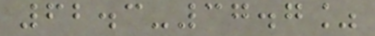62.3-37.7%
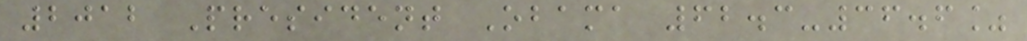2012 President Obama 62.3-36.6%
